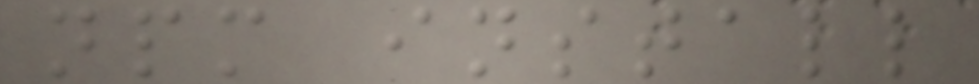npm install
